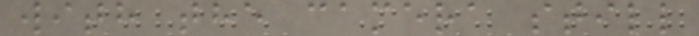with the camera still
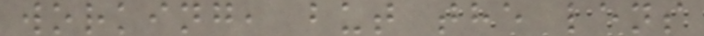working, but the lens
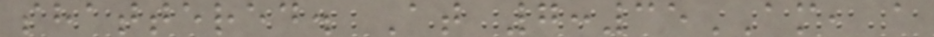shattered. At 7:35AM, a
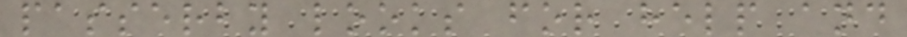passerby looks for help and
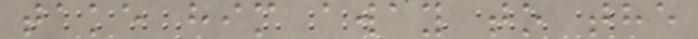take him away to the
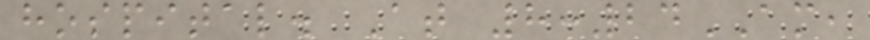hospital. At 8:24AM,
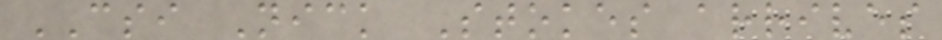CSI Nick Stokes arrives
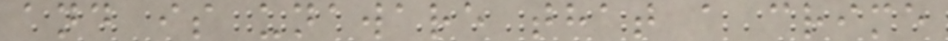and is unaware that a crime
